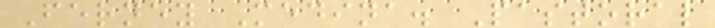Ferney Medina. Pastoral
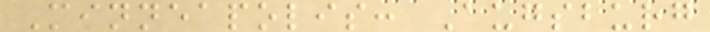Minneapolis: Augsburg
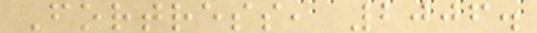Fortress, 2006.
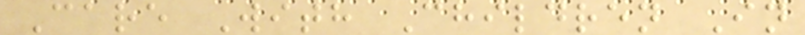Care With Children In
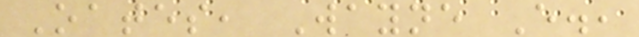Oates, Wayne E.,
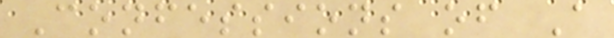Confessions of A
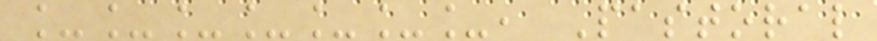_______, Pastoral
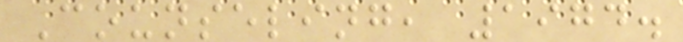Counseling, 1974.
